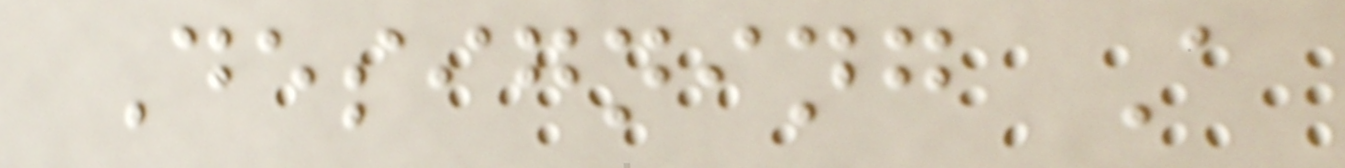Designing A
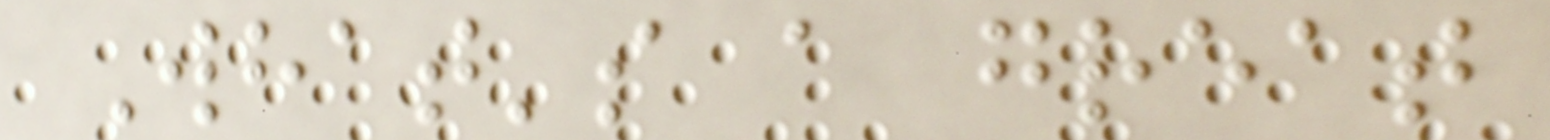What's a great
